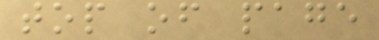top of page
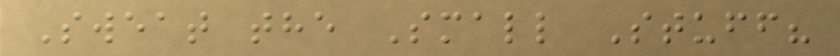Sweat the Small Stuff?
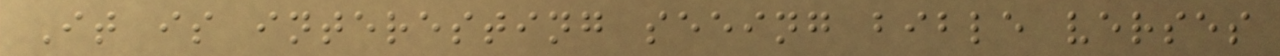It is interesting seeing bible verses
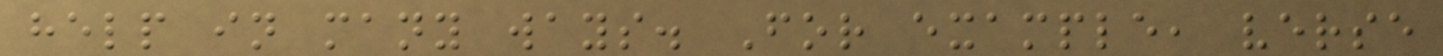help in many ways. For example, verse
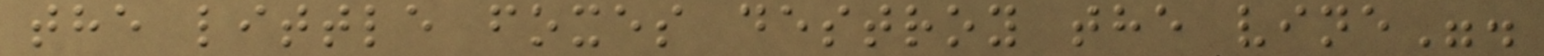the little foxes destroy the vine".
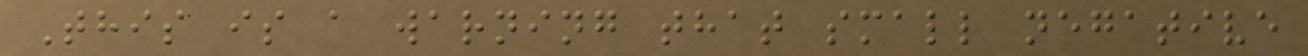This is a warning that small negative
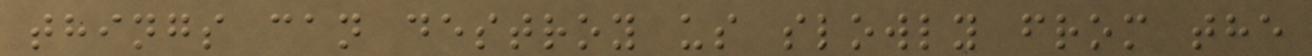things can destroy us slowly from the
